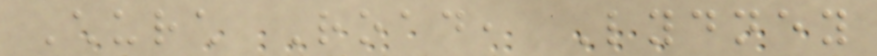Church Road, Lydney
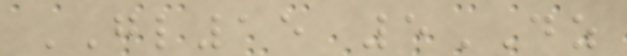GL15 5DZ
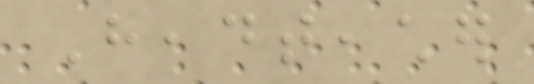Headteacher
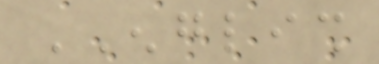ENGLISH
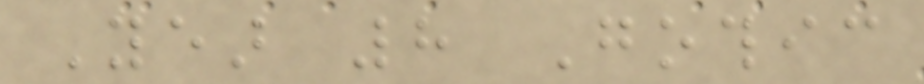Year 8 Gothic
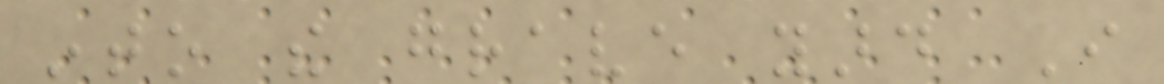into the grave yard I
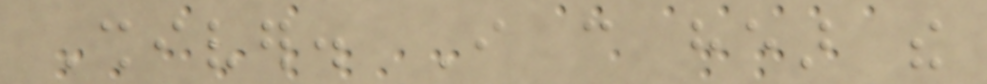Shiver. I can hear the
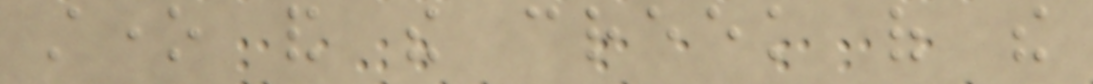stone and the creek of the
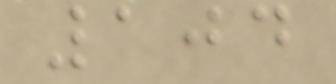104
